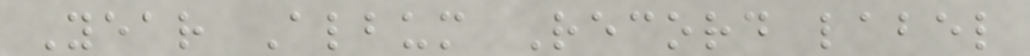Year Album Record label
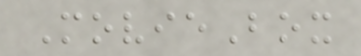MovieBox
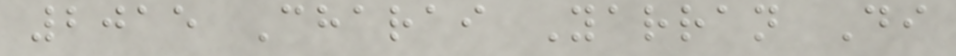2015 Charai Yarran Di
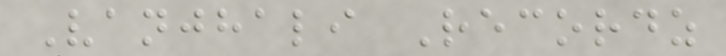Vanjhali Recordz
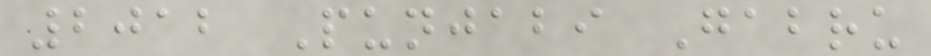2012 Punjabi Gabru
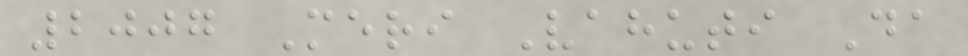2007 Meri Vahuti Da
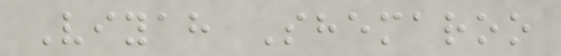Viyah Shemaroo
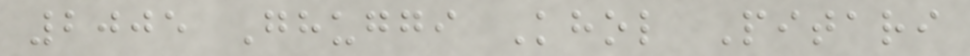2005 Ghuggi Khol Pitari
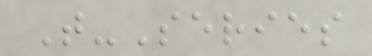T-Series
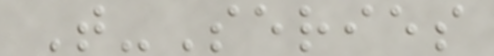T-Series
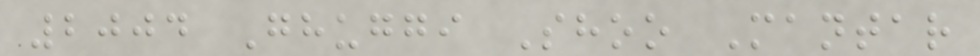2004 Ghuggi Shoo Mantar
